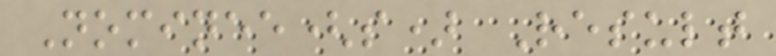Nominee(s) Result
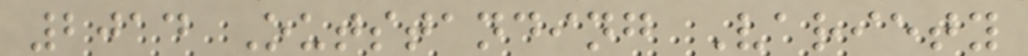2014 Outstanding Variety
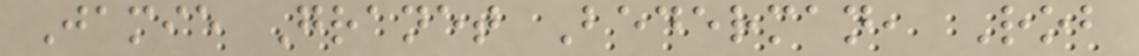Jamie Granet Bederman, Rob
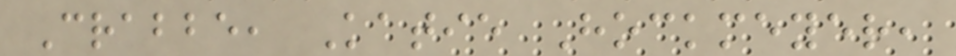Crabbe, Katie Hockmeyer,
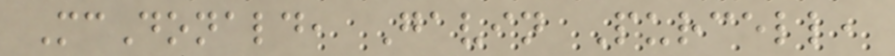McDonald, Gavin Purcell,
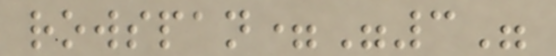rowspan="3"
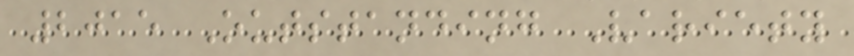2015 Outstanding Variety
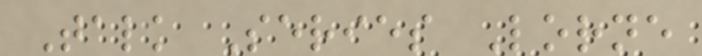Talk Series Lorne
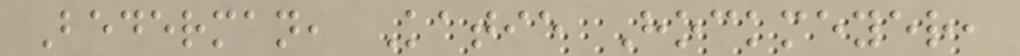Bederman, Katie Hockmeyer,
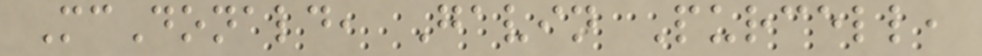McDonald, Gavin Purcell,
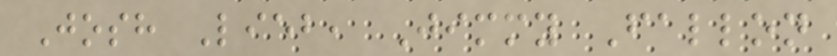Josh Lieb, Jimmy Fallon
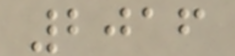2016
